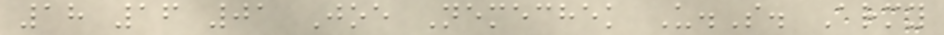18 16 01 Joe Nemechek U.S. Army
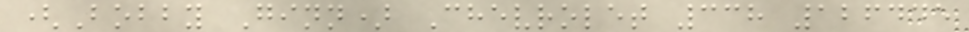(Bobby Ginn) Chevrolet 338 126445
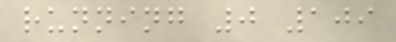running 0 109
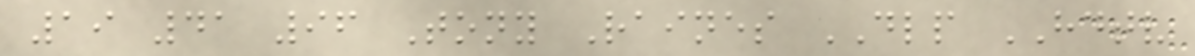19 41 96 Tony Raines DLP HDTV
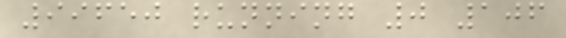99650 running 0 106
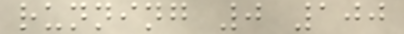running 0 100
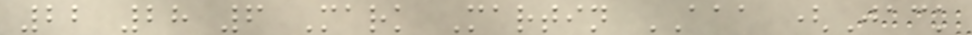22 28 6 Mark Martin AAA (Jack
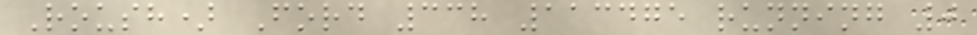Roush) Ford 338 113475 running 0
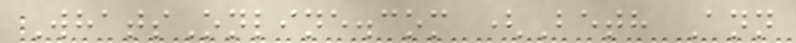WhatsOnline.com (Beth Ann
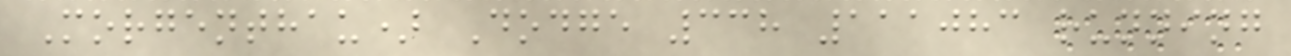Morgenthau) Dodge 338 111083 running
